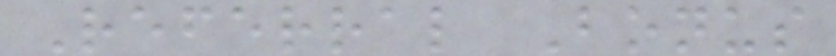Referral Bonus
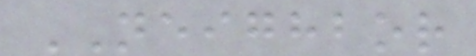NEIGHBOR
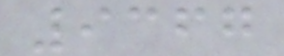9367
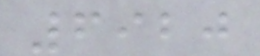6920
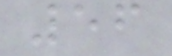56
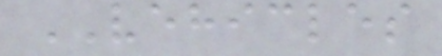VEHICLES
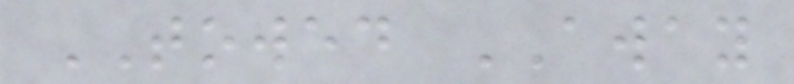TOWED AWAY
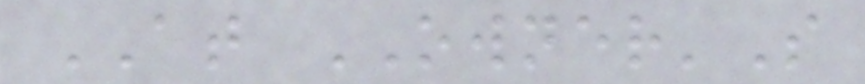AT OWNER'S
